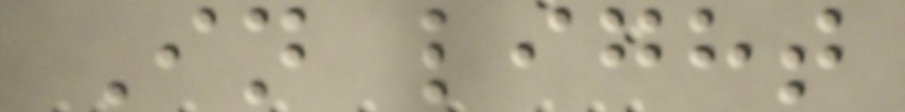In light
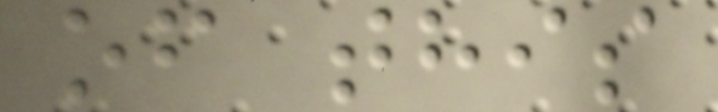of this
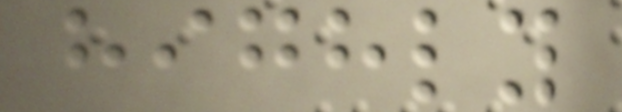highly
